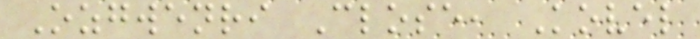Ozgwenri Close, Kovel
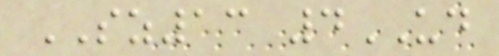SZ13 4UD
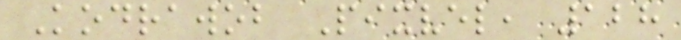Kodrawob Pixvel, 128
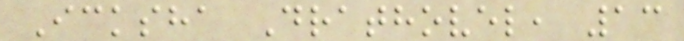Icksha Drathovel, 13
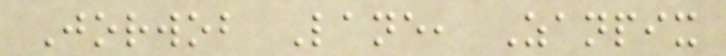Jorwob Lane, Zanpix
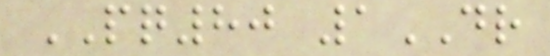PQ80 1DR
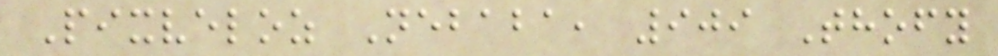Pixveloz Nebaba, 909 Thofy
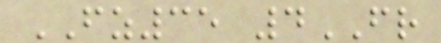FZ35 4FR
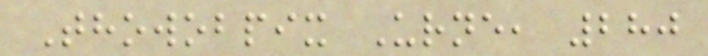Thowobpix Urne, 280
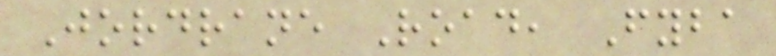Jordrane Road, Fyba
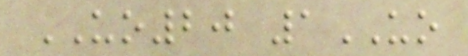UO20 1UO
